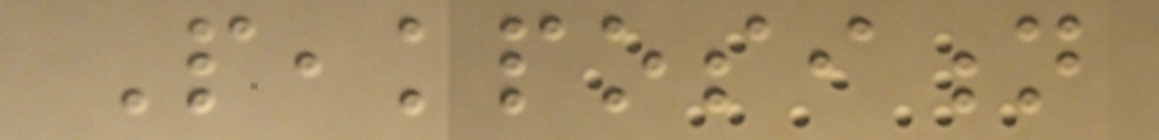Peakposition
